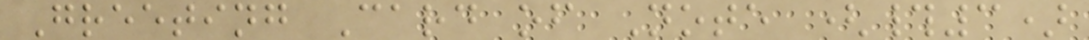Greeting Card of Note (#3)
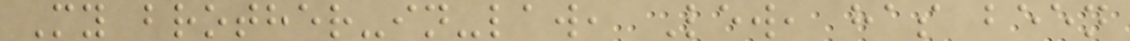My brother-in-law, Lew, has been
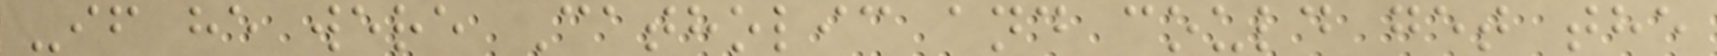-if he were Catholic and could get the
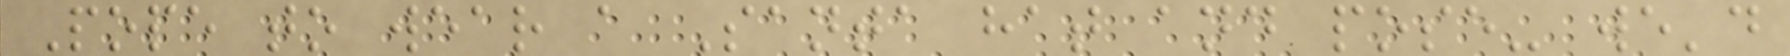Pope to wear a Santa hat and pose- we'd
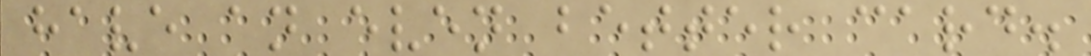have an even better card.
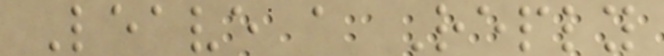Leave a Reply
